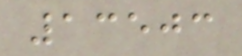13503
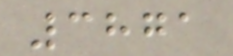3871
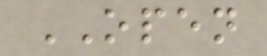OPEN
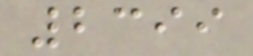2399
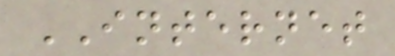INTERNET
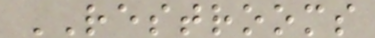RESTROOMS
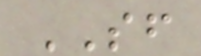SF
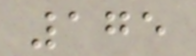175
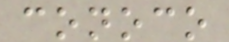conoco
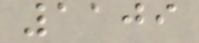1109
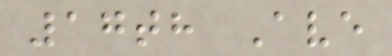17th Ave
